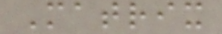Matrix
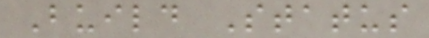Build Status
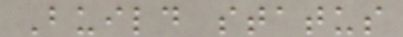Build status
